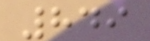849
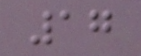17
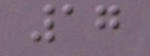17
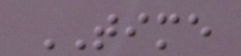TIME
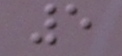5
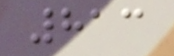813
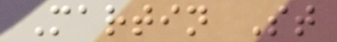Martin St
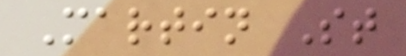Martin St
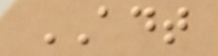ADT
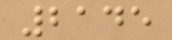2145
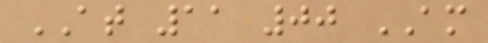AT 11 00 AM
